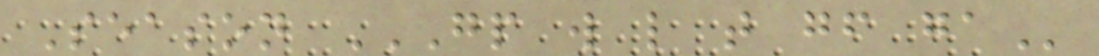Season GP W L T GF GA
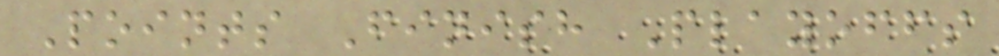Points Finish Playoffs
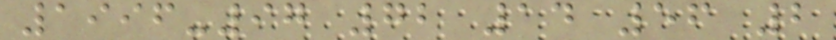1996-97 72 14 56 2
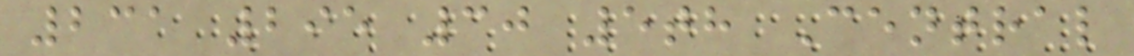231 295 30 5th Central
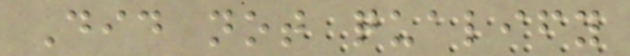Did not qualify
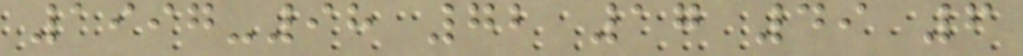1997-98 72 17 49 6
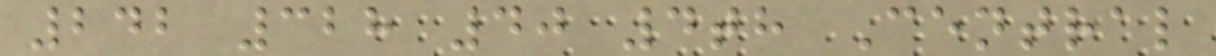242 328 40 4th Central
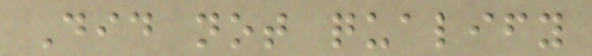Did not qualify
